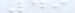49
